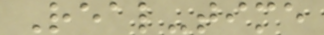Real-time
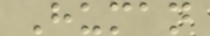Human
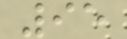95
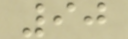90
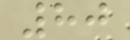80
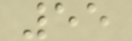55
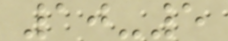10-5
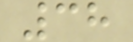38
